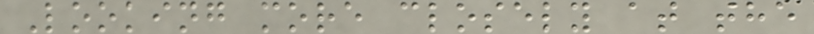Looking more closely at the
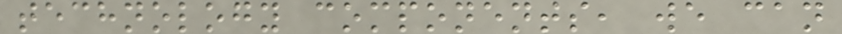technology components, we can
